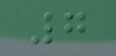7
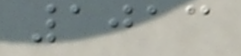1013
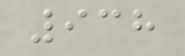938
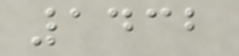1432
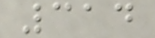314
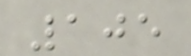105
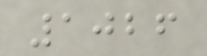1026
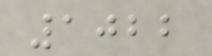1022
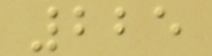225
